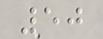50
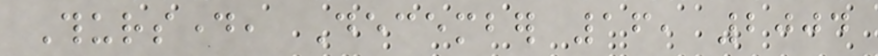Thursday, December 16, 2004
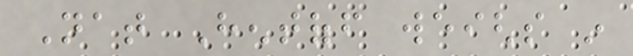Nat Hentoff weighs in
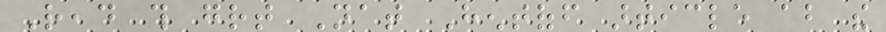Read this great Nat Hentoff article about the
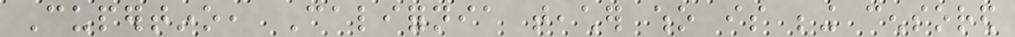Cupertino, California teacher who is being censored
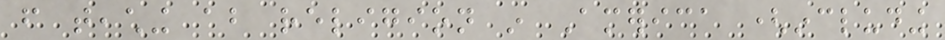from teaching about religion in America (including
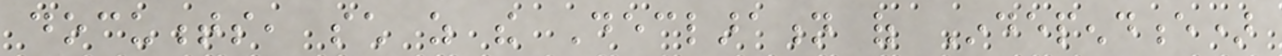documents, such as the Declaration of Independence)
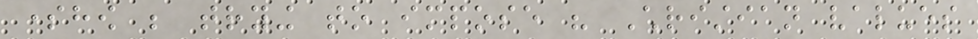somehow be trying to impose his Christian values
